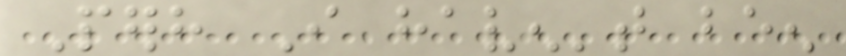Perhaps I haven't been
